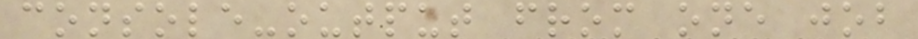console-output from one job
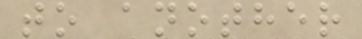to another
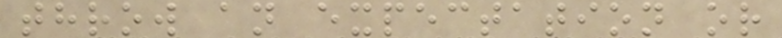throw an expectation or
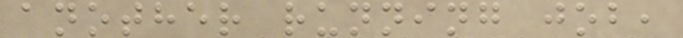another running job,
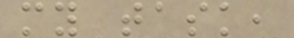my task,
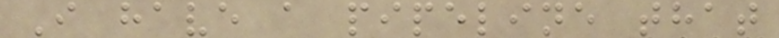I have a pipeline that
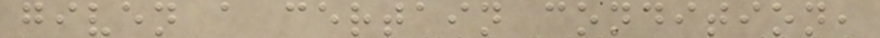given a certain condition,
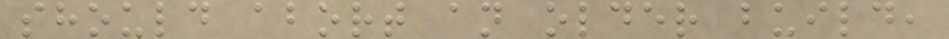should abort an older build,
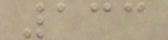133
